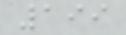199
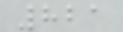821
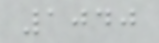1040
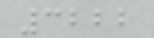3222
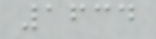1634
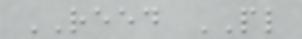REED PL
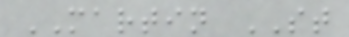MARTIN ST
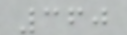360
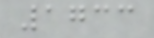1733
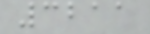3211
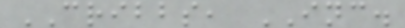CRIBBS, INC.
